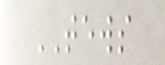TEWS
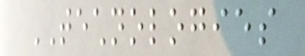TECHNOLOGIES
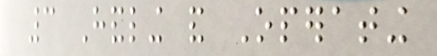3 Handling and Operating
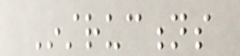Instructions
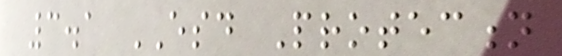3.1 ESD Protection
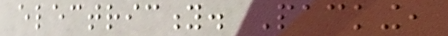electricity. Packing,
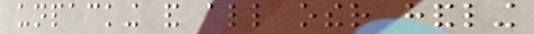unpacking and all other handling
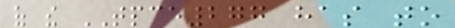of the TPCE277 has to
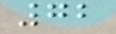72
